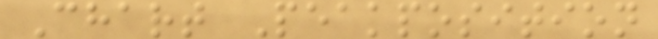Chart Peakposition
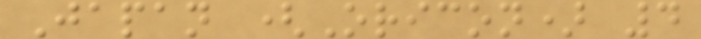Japan (Oricon) 4
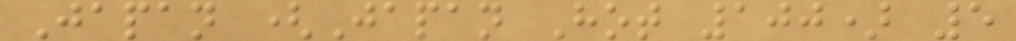Japan (Japan Hot 100) 5
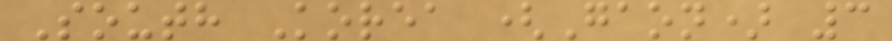South Korea (Gaon) 3
